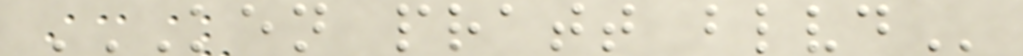KEN PRATT BLVD
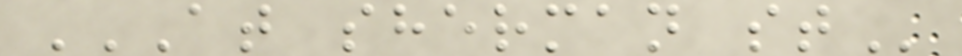AT SHERMAN ST
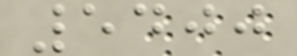5400
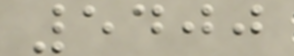5400
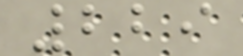229
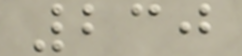230
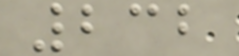232
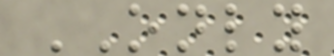ONLY
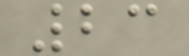23
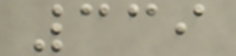339
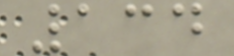134
